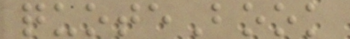quoteBook
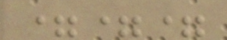===
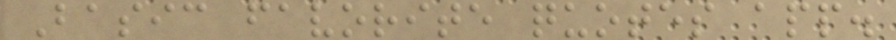Basic favorite quotes app.
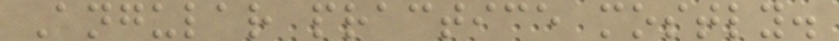Angular practice mostly.
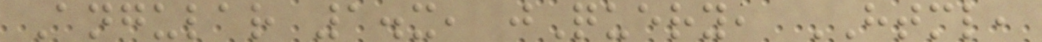Angular 1.x, jQuery, HTML,
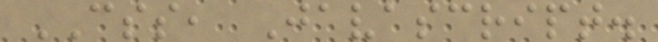CSS, Javascript.
